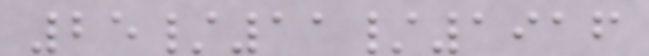25/11/1916
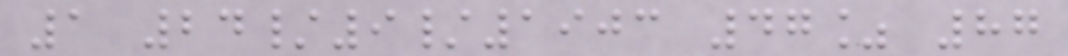1 24/9/1903 47% 87
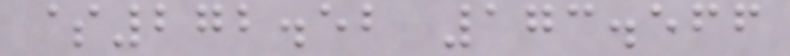$272.52 173.566
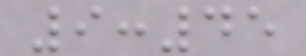9:45
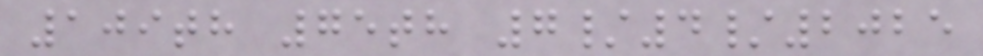109th 75th 7/4/2025
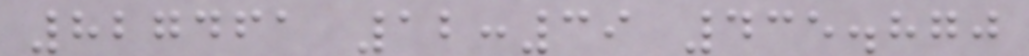827461 12:39 435.870
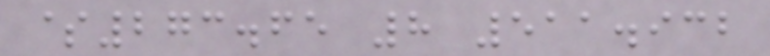$273.65 8 511.932
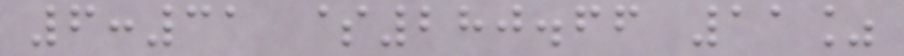6:31 $280.66 11%
